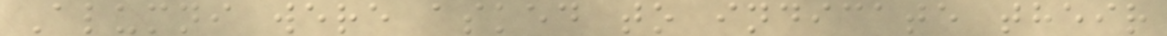Alumni were asked to indicate their
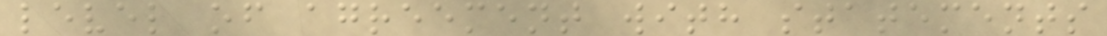level of agreement with statements
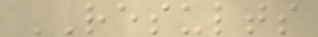RESULTS
